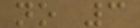no 3
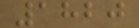1820
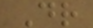Dr
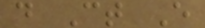d Ct E
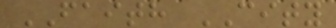FAITH CITY
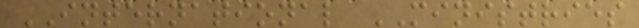INTERNATIONAL MINISTRIES
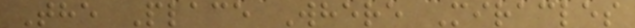The Place Where Miracles
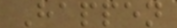Happen
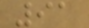91
